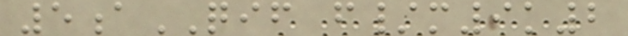5aQIF f/m9k2
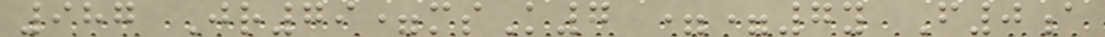987 Jr79=msK7 ==7y F0a
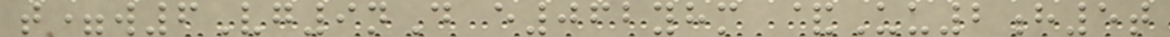t=w6Vg9nD e062yhm &Uu2h5t
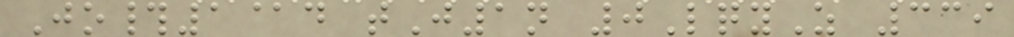Jo#1@d tJ1n 0LqyZ 339
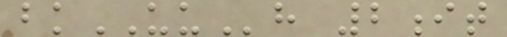bkUUh 2it
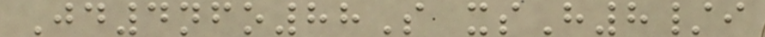Jd4nfo88S xsH8/i
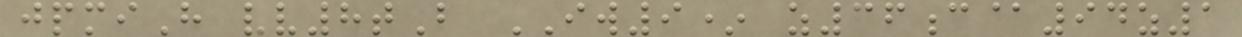jpmiH vv8tB IW9* z36c@94z1
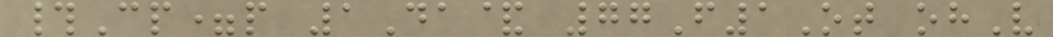#Cp=p 1Da& 77F1Ot ohV
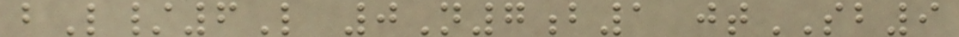bL/6L 0N7b1 jtSB9
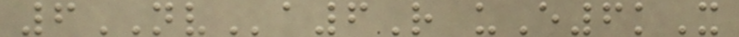6NVa6R uE6kX
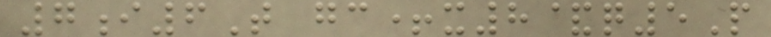7i6T gc+x8&q5P
